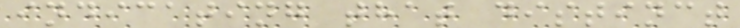indicating that distinct
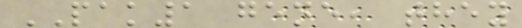PAK1 gene, they
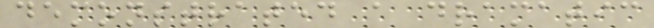demonstrated a dramatic
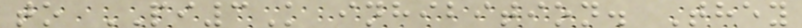to PI3K inhibition. They
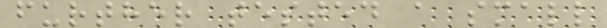further tested a small
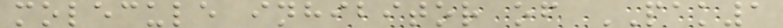molecule inhibitor of PAK1
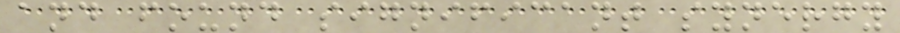and found significant synergy
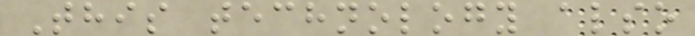This technology also
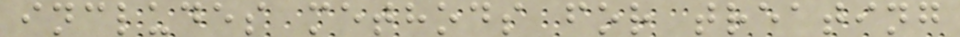includes methods for treating
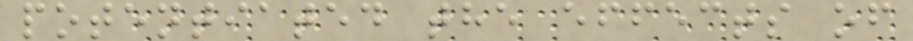potentiated the effects of
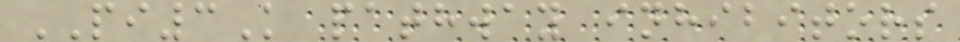PI3K pathway inhibitors
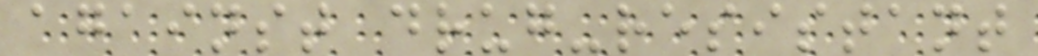against drug-resistant
